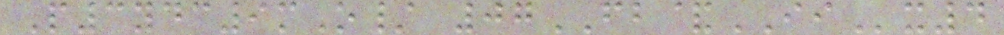P3ydc9mO/ 07FB&IIx4
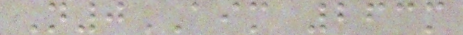N0AIM 263m
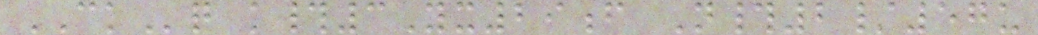CKq k#3Yx29f N#2/57u
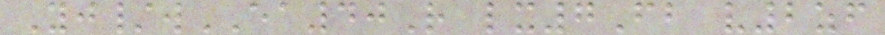Yj/wEA40R lx7Fb v2zf
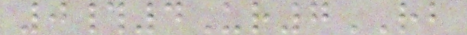0#4Ur7RB
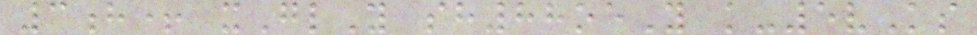3h+ xGlY sh88oeY k-5vKs
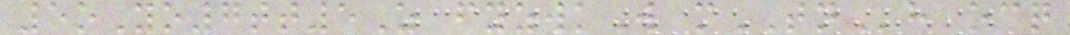5oYo7tt5Z fyzwkW mTNh ocq
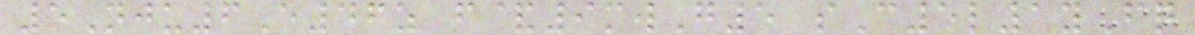5Nju6E46z f&9mwG5 sC5l1yFq
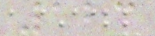123
